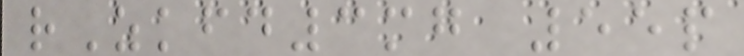rZkfd3mg 55p
